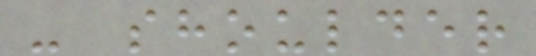- shoulder
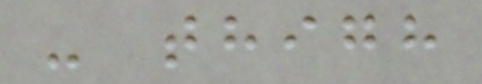- thigh
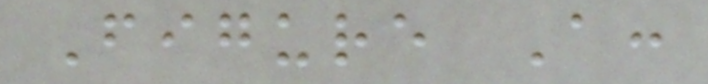Figure A:
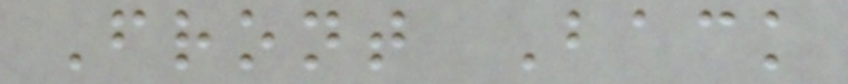Front Back
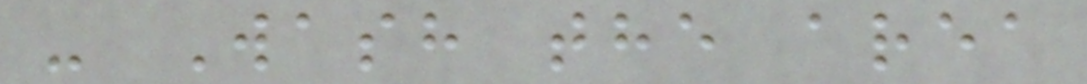- Wash the area
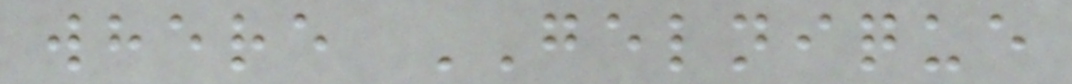where GELNIQUE
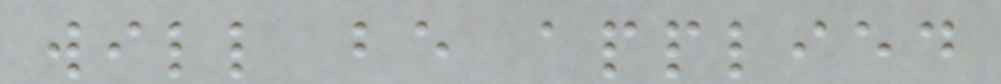will be applied
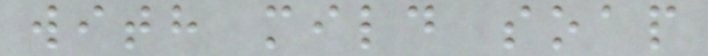with mild soap
